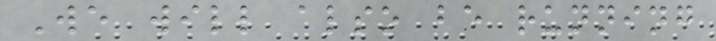We will also be running
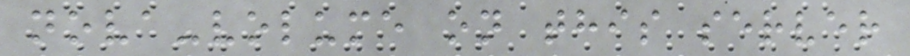nova-volume on this server
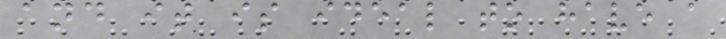and it is ideal to have a
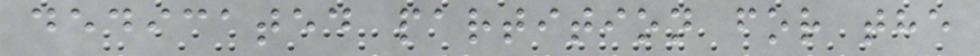dedicated partition for the
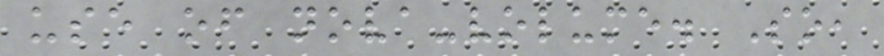use of nova-volume. So,
